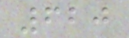620
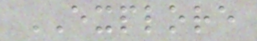EXPLORE
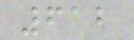612
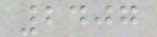2407
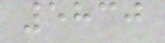5830
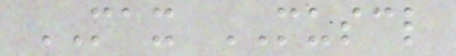MAX MUSCL
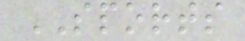SPORTS
